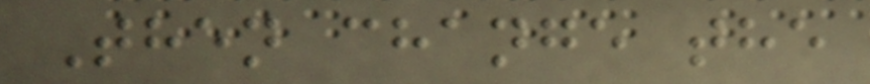Then change the
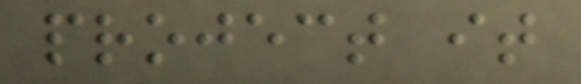project it
